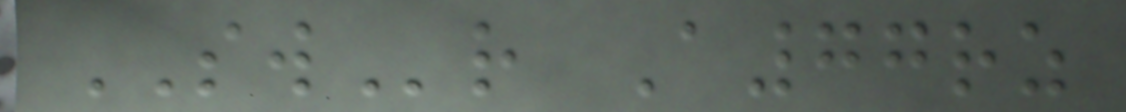SWr A77rz
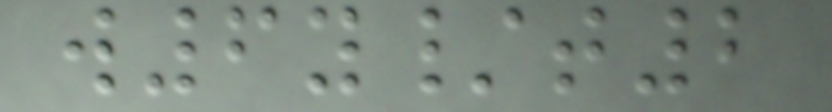w6y/t2
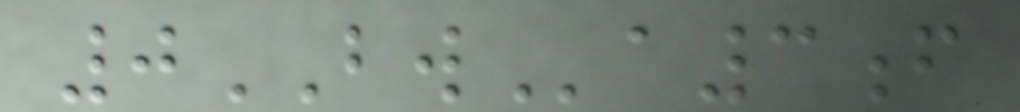0BWa3f
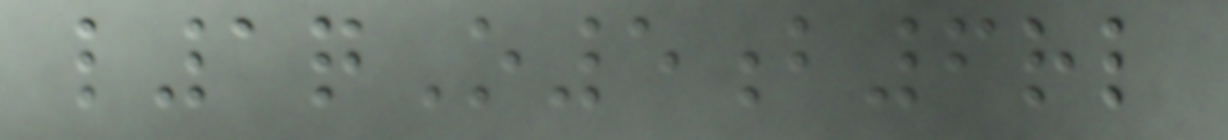l1qO5b6rl
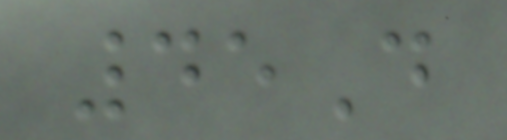45D
